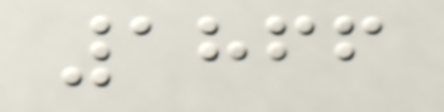1866
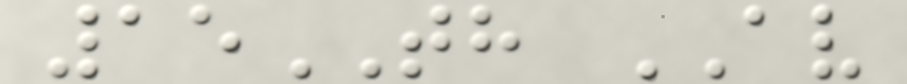15TH AV
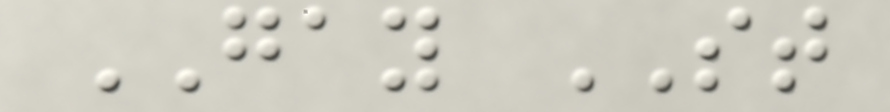GAY ST
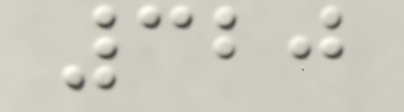320
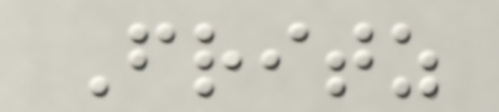Fritz
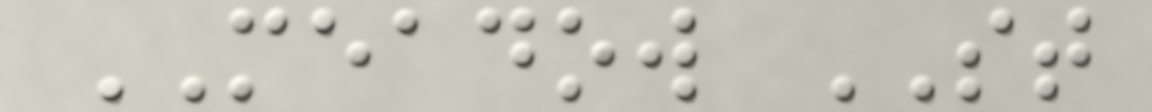MEADOW ST
